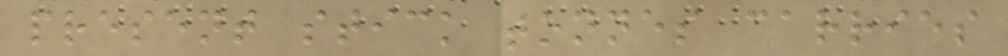present stick tonnes carries
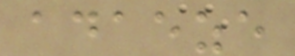adaeze
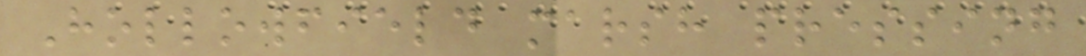Hollowfield marsh pressing
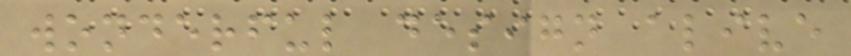wonderful design alive
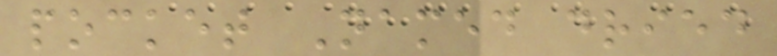pocket Named dried
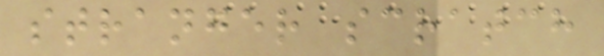stranger scratch
